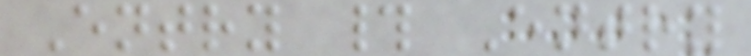Entry # Entry
